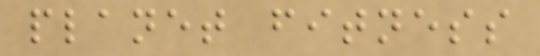planet fitness
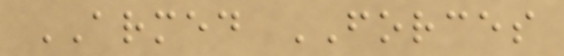ARMED FORCES
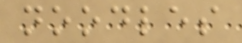noodles
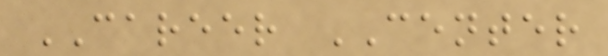CAREER CENTER
